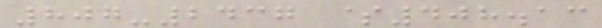807-2437 $408.13
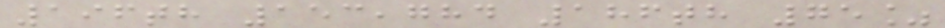196th 153,784 186th 75%
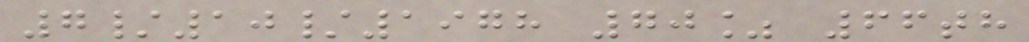7/10/1978 70% 66th
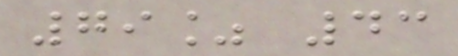79% 43
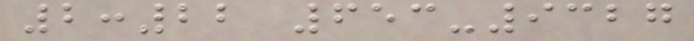2:22 653-9327
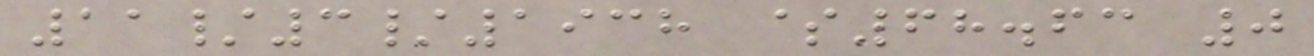11/3/1938 $68.63 0
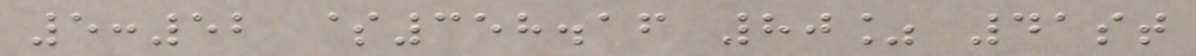5:52 $358.16 80% 41st
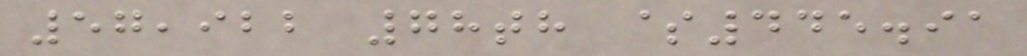57,922 78th $445.91
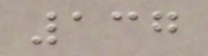137
